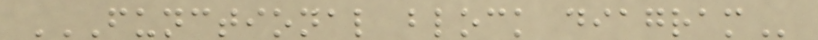FUNCTIONAL BLOCK DIAGRAM
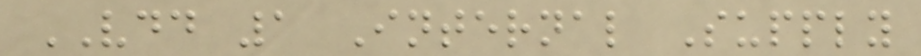VDD 1 Internal Supply
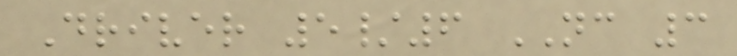Driver 5/6 NC 3
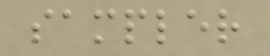sampler
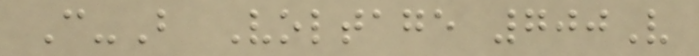C-B Voltage 700V
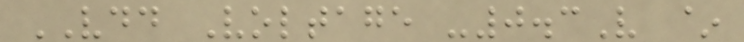VDD Voltage -0.3V ~
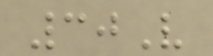30V
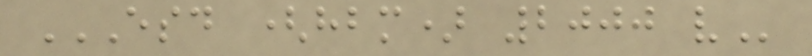ESD (HBM) 2000 V
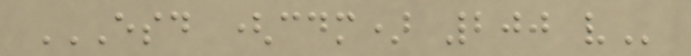ESD (CDM) 200 V
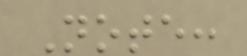Note:
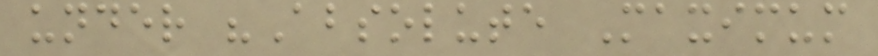under "Absolute Maximum
